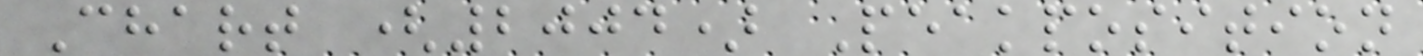Chart (2004) Peakposition
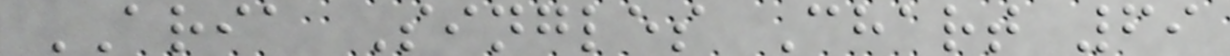ARIA Singles Chart 69
